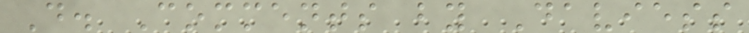D. Comments by Daviess
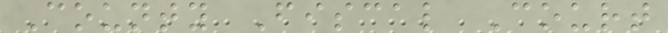County Fiscal Court
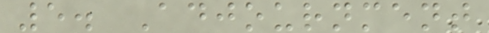5. Adjournment
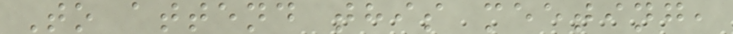To attend this meeting,
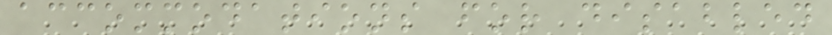accommodations for disabled
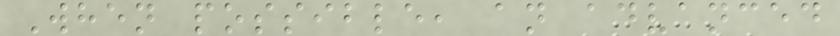When possible, an advanced
